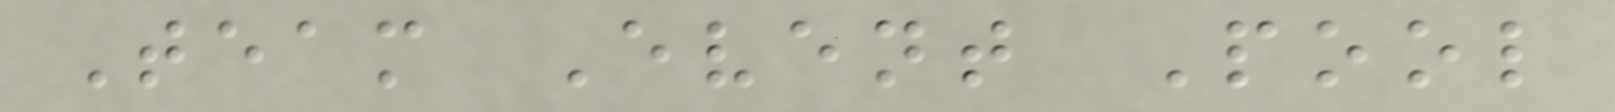Team Event Pool
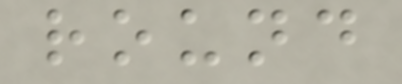round
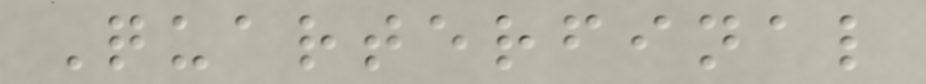Quarterfinal
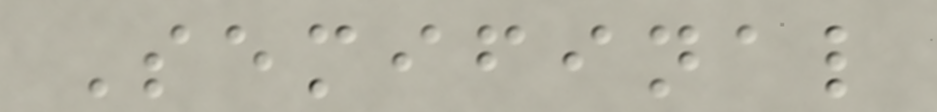Semifinal
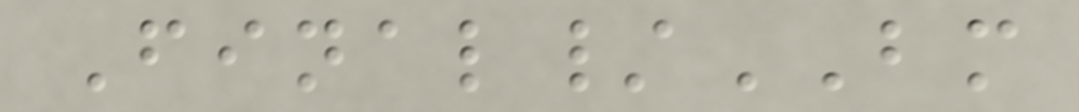Final/BM
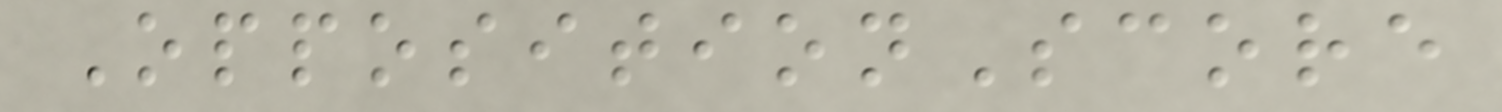OppositionScore
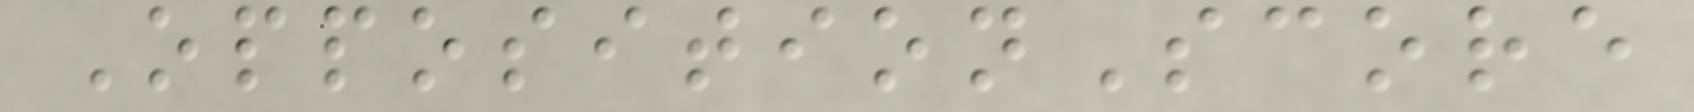OppositionScore
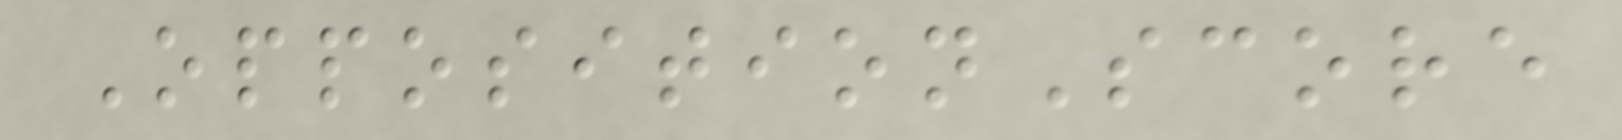OppositionScore
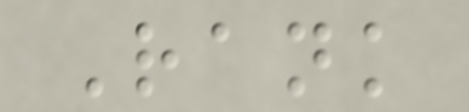Rank
